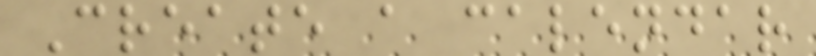Create a calendar
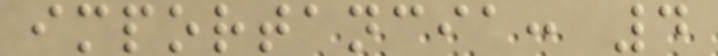importancia: 4
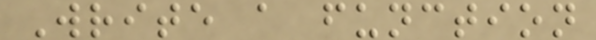Write a function
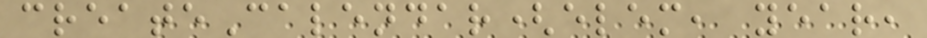createCalendar(elem, year,
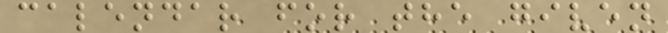calendar for the given
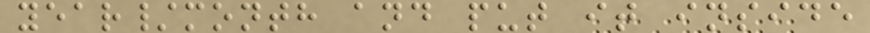year/month and put it inside
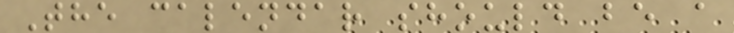The calendar should be a
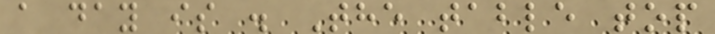a day is . The table top
